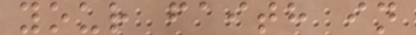your faith in
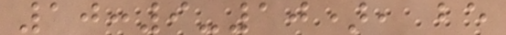10:9-10), be
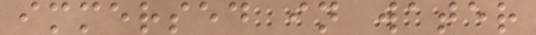immersed in water
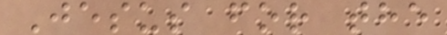Jesus for the
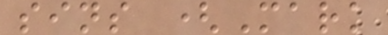sins (Mark
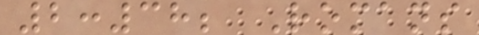2:38; Romans
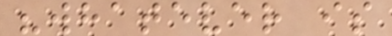"whatever is
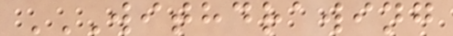WITHDRAWING
